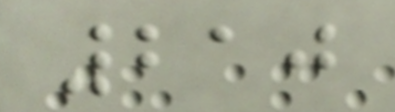210
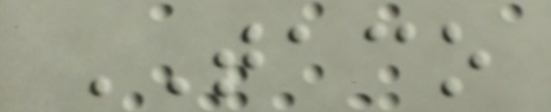TACO
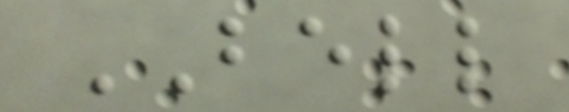BELL
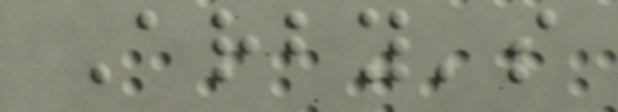Arby's
